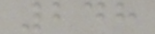248
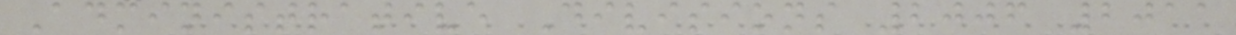Administrative Divisions 2006 2011
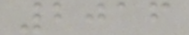2016
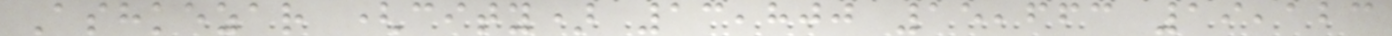Ashkezar (city) 13,800 15,663 19,123
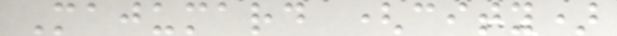Majumard (city)
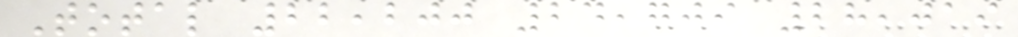Total 22,200 24,709 28,019
